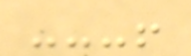---!
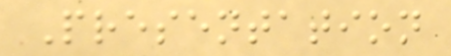Presentation
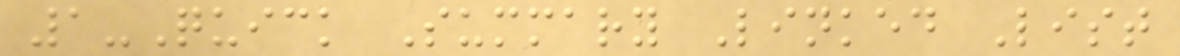1-Quick Summary Linked List
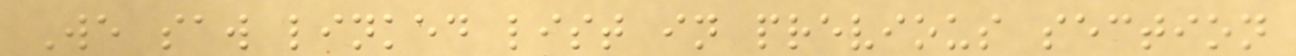We saw linked list in previous section
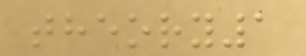theory1
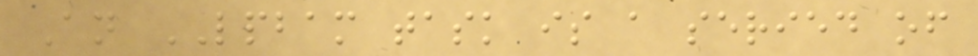An LPBAM task is a seried of
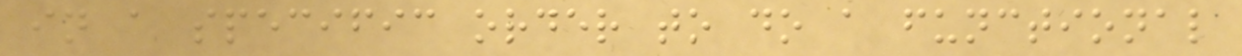in a specific order to do a functional
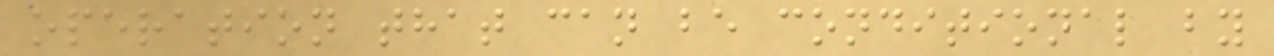operation that can be conditional by
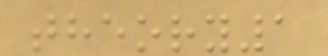theory1
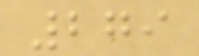279
